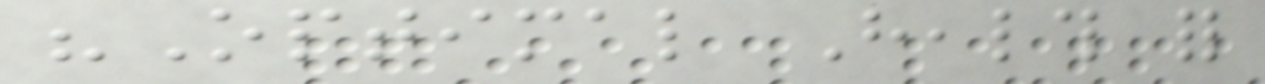"Optimal Health for
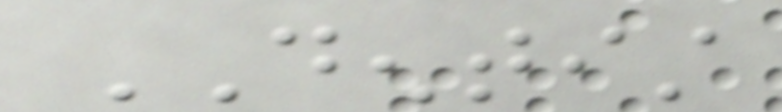DENTIST
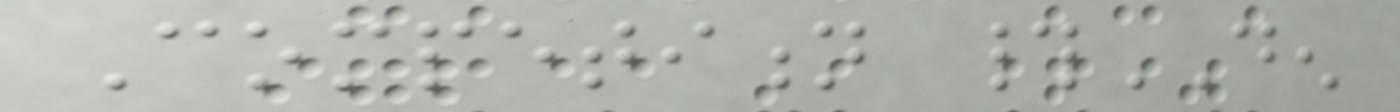Competition #DEN
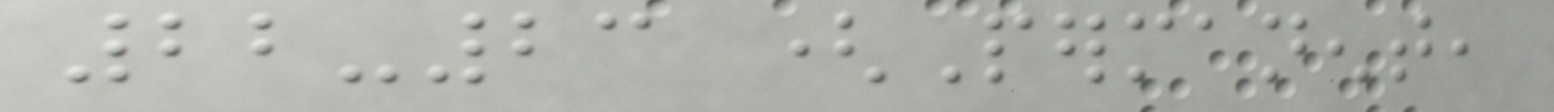22-23 (Permanent,
